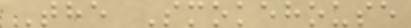The Smokehouse
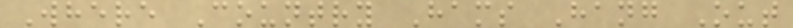Where Country Hams Hang Out
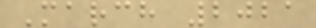March 2021
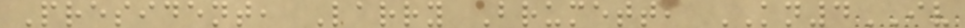President, Larry Brumett, KN4IV
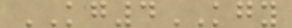KG4KGY
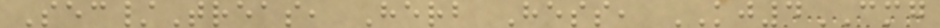Sec/Treas, Herb Hess, KJ4CMG
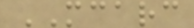MCARC
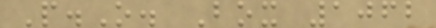P.O. Box 1062
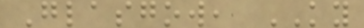Glasgow, KY
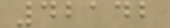42142
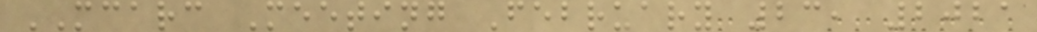MCARC Meeting February 23, 2021
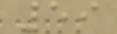59
